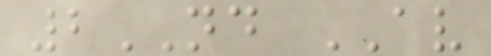2ND AV
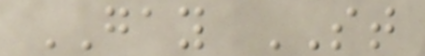GAY ST
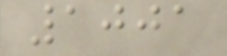1001
